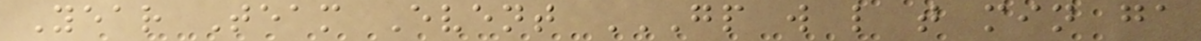Year Team Event GP W L T MIN GA
